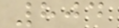804
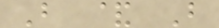B & B
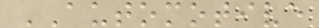AUTOMOTIVE
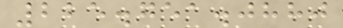225.751.0880
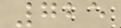725
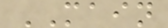MAIN
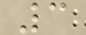3
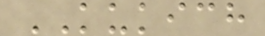KUKICH
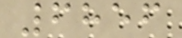6856
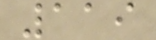119
